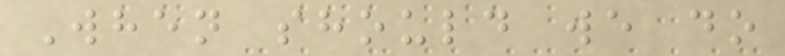When should we do
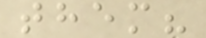them?
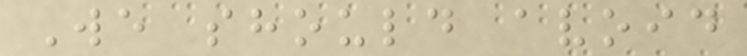We should avoid
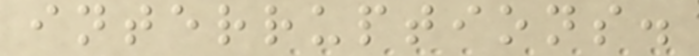interruptions.
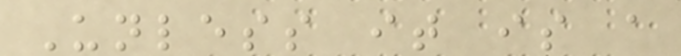Unless it is a
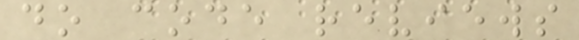do code reviews
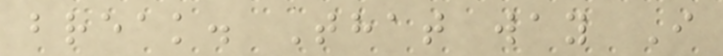break. That way I
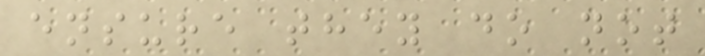ensure they do not
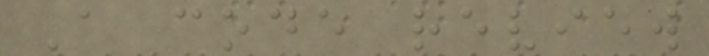A code review
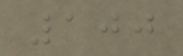100
